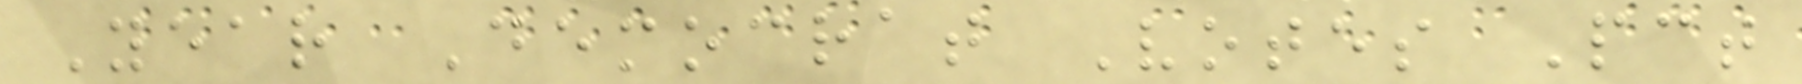Year Democrat Votes Pct
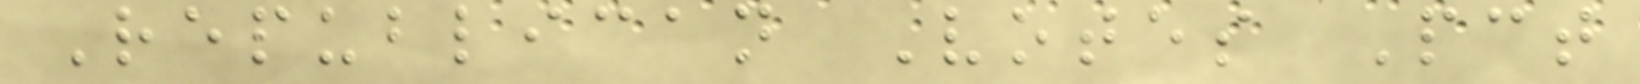Republican Votes Pct
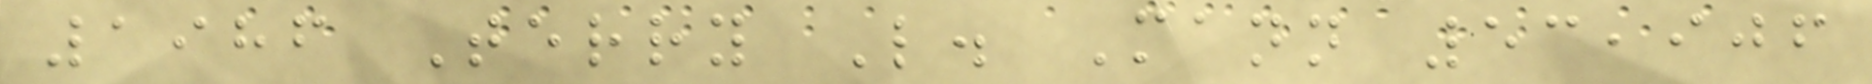1986 Terry L. Mann 53,906
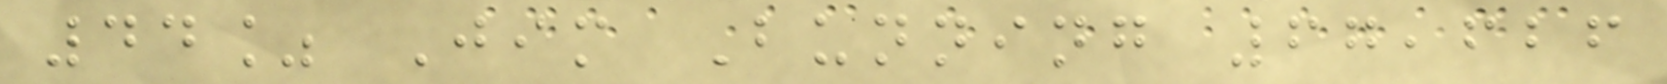44% Jim Bunning 67,626
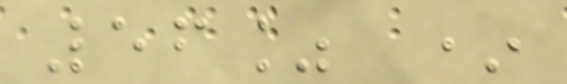56% *
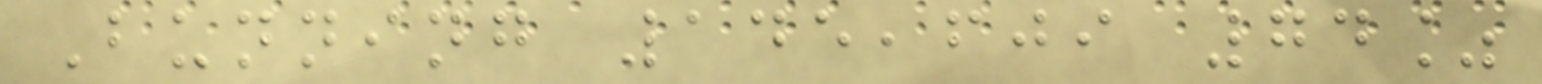Bunning 145,609 74%
